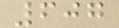607
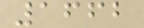1662
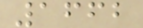1662
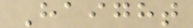Haight
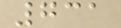731
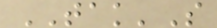TAK'S
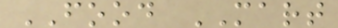FOOD MART
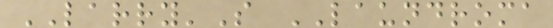LARRY'S LAUNDROMA
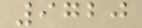9720
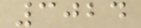3024
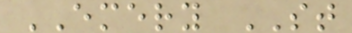EMERY ST
